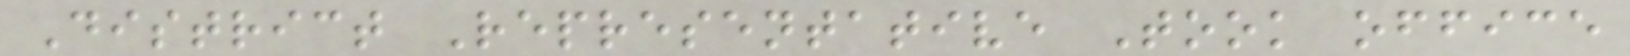District Representative Took office
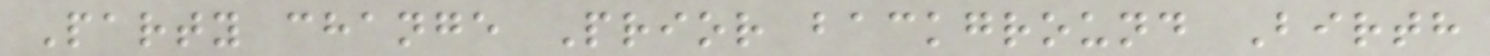Party change Prior background Birth
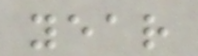year
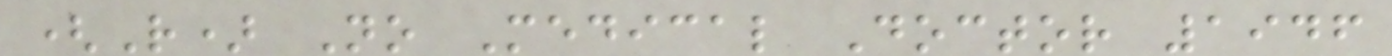(R) No Medical Doctor 1946
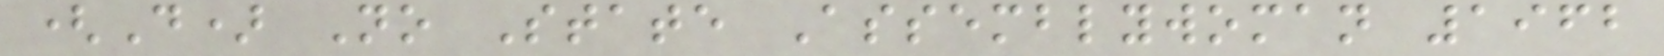(D) No State Assemblywoman 1962
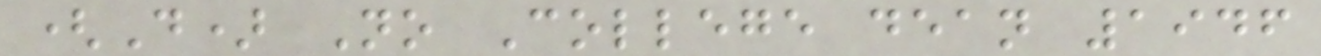(D) No College dean 1946
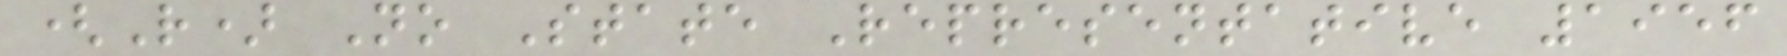(R) No State Representative 1956
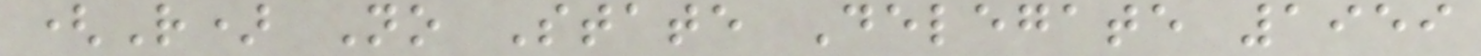(R) No State Delegate 1959
